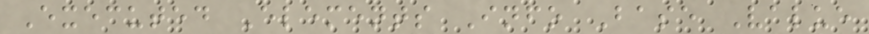Executed Elements Info Base Value
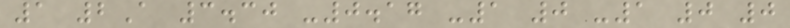1 2A 3.30 -0.17 -1 0 -1 0 0
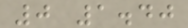0 1.40
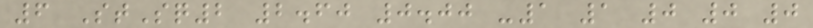6 StSq2 2.60 0.00 -1 1 0 0 0
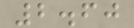2.60
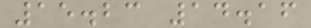15.23 14.16
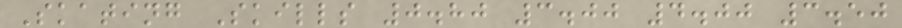Skating Skills 0.80 3.00 4.00 3.50
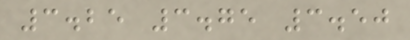3.25 3.75 3.50
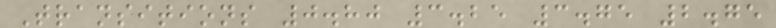Transitions 0.80 3.25 3.75 2.75
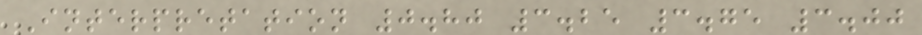Interpretation 0.80 3.25 3.75 3.00
